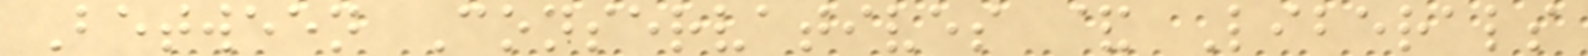Between Conservatives & Liberals
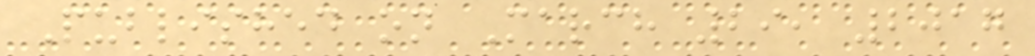Published on March 29, 2017
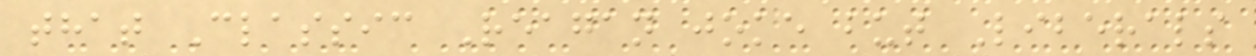that Classic Reagan joke but Liberals
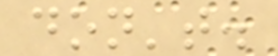don't.
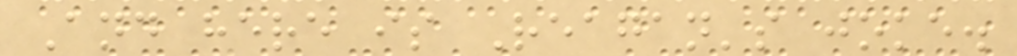And here is Reagan's joke.
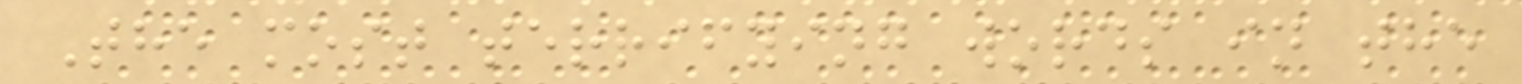The most terrifying words in the
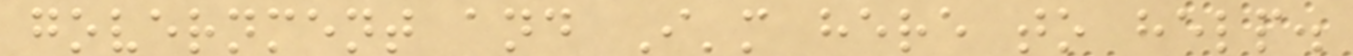government and I'm here to help.
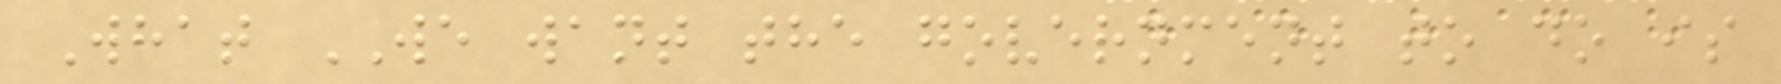What WE want the government to do is
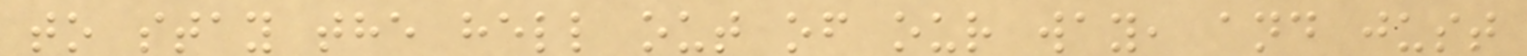to stay the hell out of our way, and just
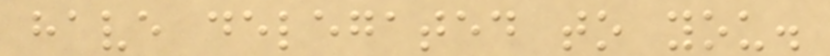have delegated to you.
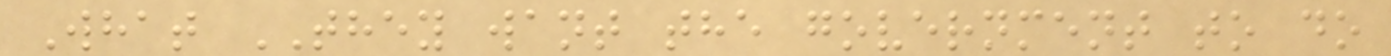What THEY want the government to do
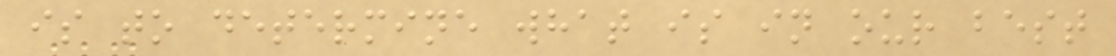is to determine what is in our best
